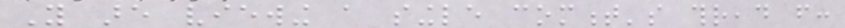You are viewing a single comment's thread from:
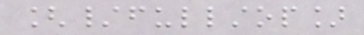[/fullstop]
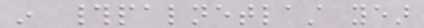in #palnetlast year
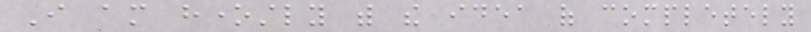I am honestly with the idea of completely
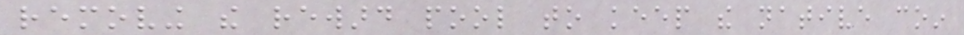removing the reward pool to keep the native coin
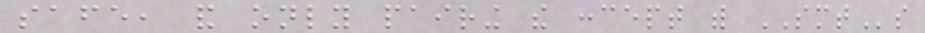safe, and only pairing the concept with SMTs
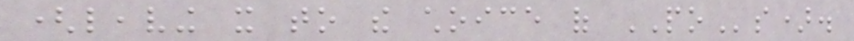(leaving it to the choice of POs).
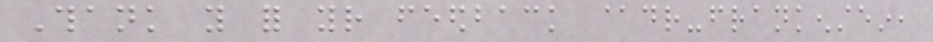Thank you for your feedback @dr-frankenstein,
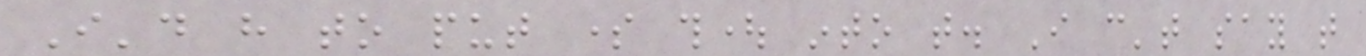I'd have to put some thought into that. I can't say that
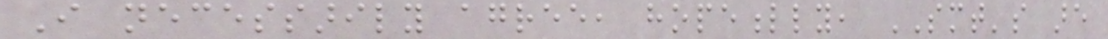I necessarily agree, hopefully, SMT's are
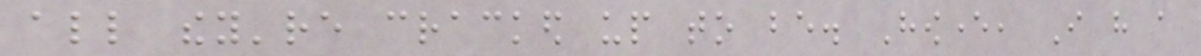all they're cracked up to be. However, I have a
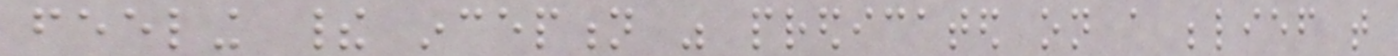feeling their inception was predicated on a belief that
